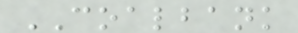COALBANK
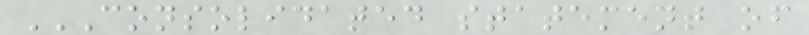CONSOLIDATED STATEMENT OF
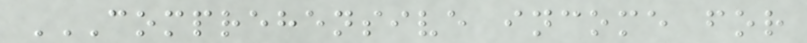COMPREHENSIVE INCOME FOR
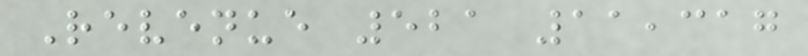Revenue 521 11,317
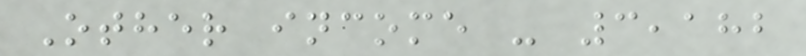Other income - 3,182
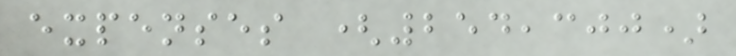expenses (254,300)
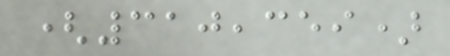(310,359)
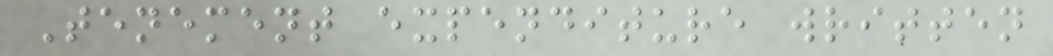Tenement expenditure written
